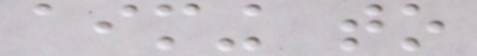aiming to
